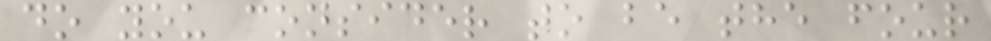do you consider to be the four
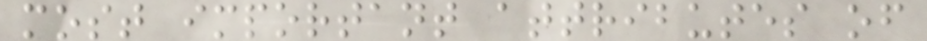most important attributes of
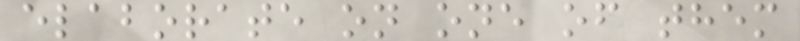elaborate on one of them
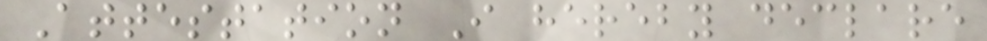Attestation I hereby declare
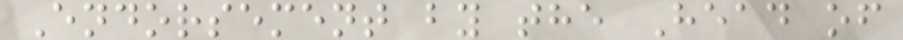Endorsement by the Head of
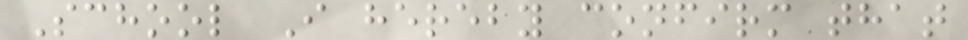School I hereby confirm that
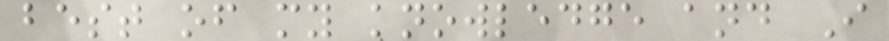best of my knowledge and I
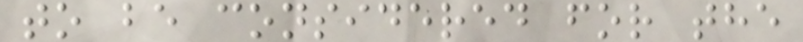to be considered for the
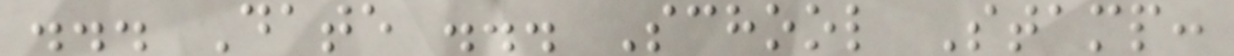... Date ... School Stamp:
